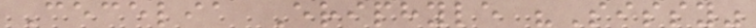Cecelia Eriphyle "Sissy"
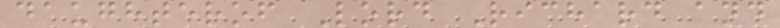daughterof Lord Richard and
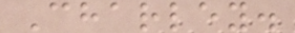Charley.
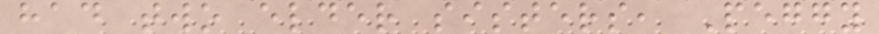had two elder sisters, Peggy
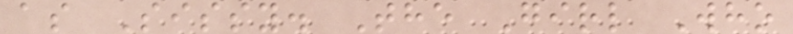as Sissy. The Girl Who
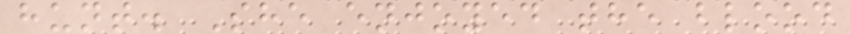hunt. She enjoyed the blood
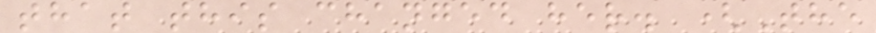that this changed her. (The
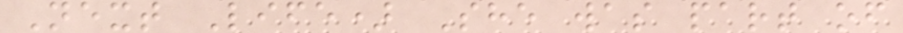Next Life) She was part of
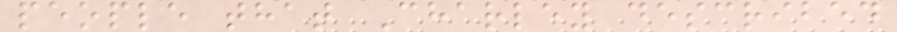people that Charley described
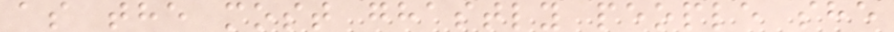as the most ghastly people she
